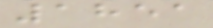1851
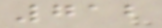712
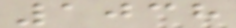1038
